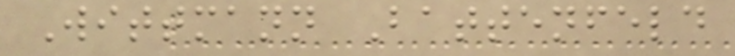Wittmann Battenfeld
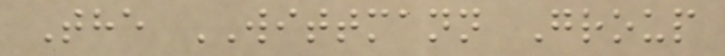The WITTMANN Group
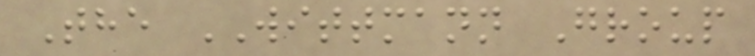The WITTMANN Group
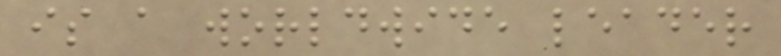is a worldwide leader
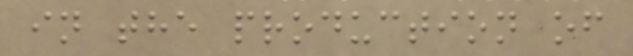in the production of
